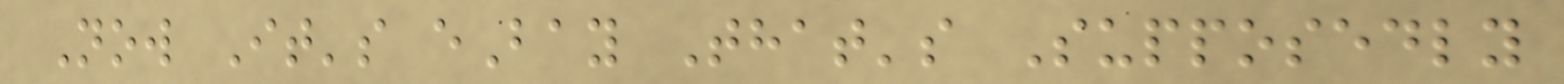Now It's eBay That's Supposedly
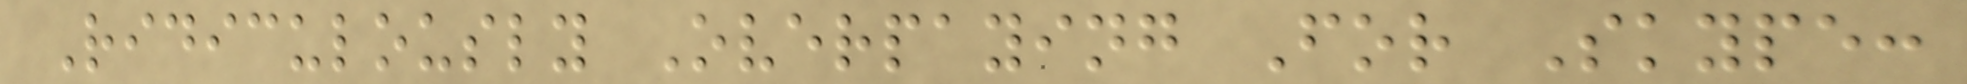Ridiculously Overpaying For Skype:
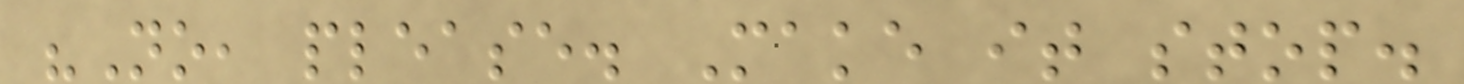"No, please. Make it stop.
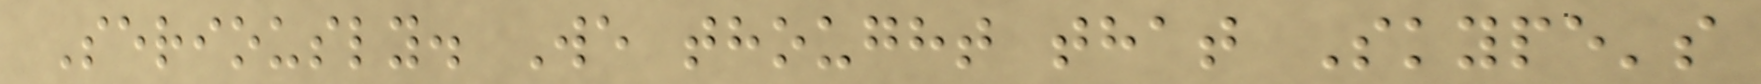Seriously. We thought that Skype's
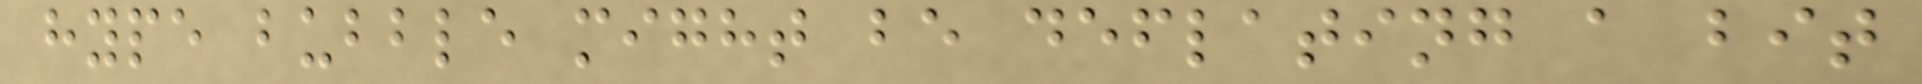hype bubble might be deflating a bit
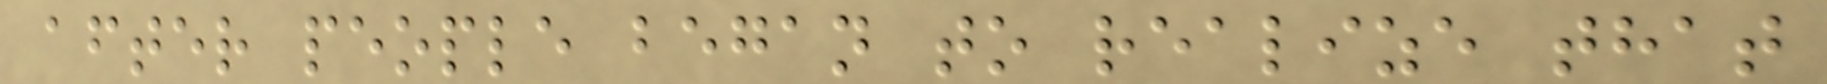after people began to realize that
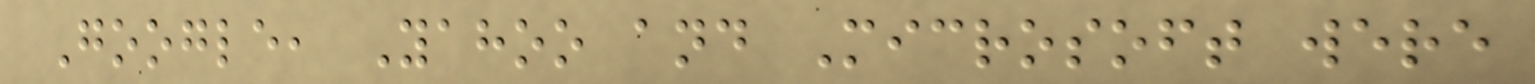Google, Yahoo and Microsoft were
